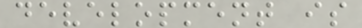development is
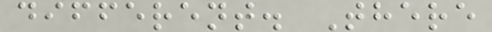different. There
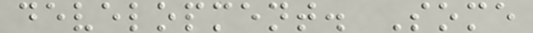development. Some
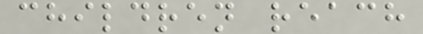children reach
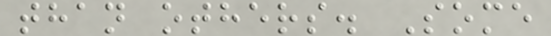than others. Some
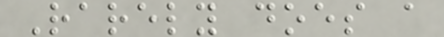Rarely does a
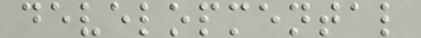developmental
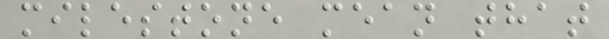milestone mean that
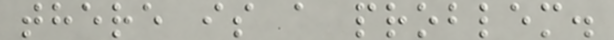there is a problem.
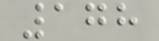178
